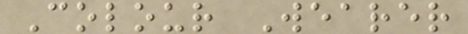Colour Wearer
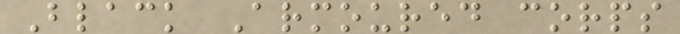Black Armoured corps
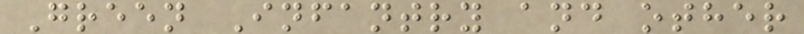Green Infantry and other
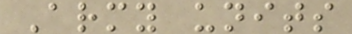Army units
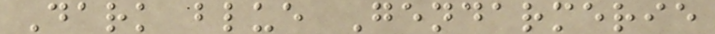Dark blue Gendarmerie
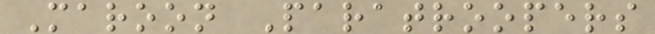Maroon Paratroopers
